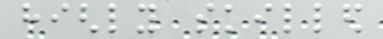highly skilled
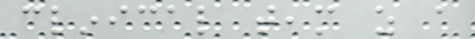clinical team as a
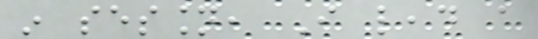in session, I lead a
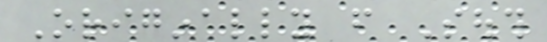Originally from South
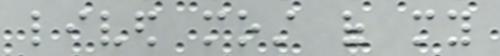lived most of my
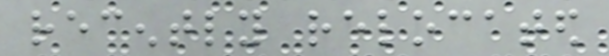recently relocated
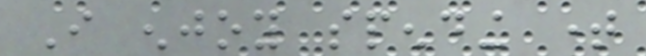I enjoy spending time
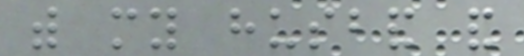with my husband and
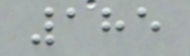185
